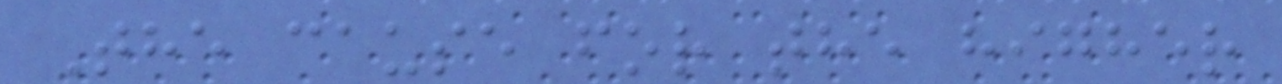The cause for the higher
